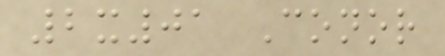2x01 Conor
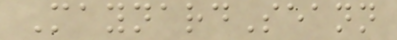MaynardSeann
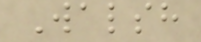Walsh
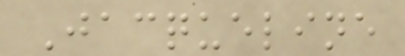Jacqueline
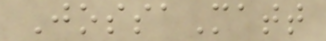JossaMatt
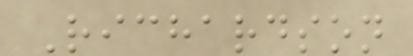Richardson
